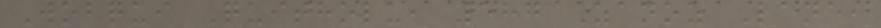Wobqui Quitholu, 587 Zanoz Lane,
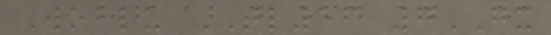Woblu TL56 7GX
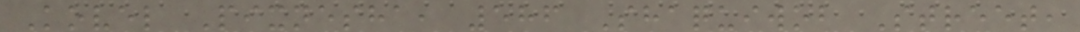Kovel Pixnesha, 586 Shaquiwob Street,
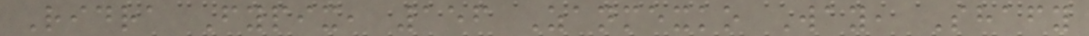Ridra Fypix, 156 Zanmexko Way, Shafy
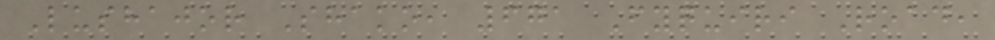Lushajor Shako, 671 Fyquiri Road,
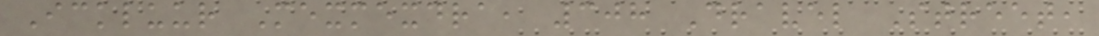Ickluur Mexmexdra, 308 Dravel Street,
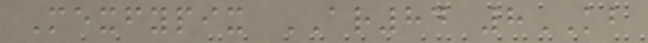Mexfypix AR84 8KB
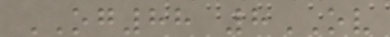OG88 8OV
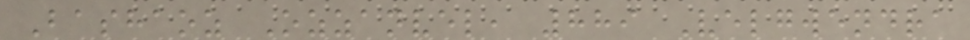Bashaoz Ozzanvel, 889 Velgwendra
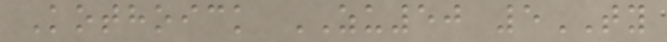Kothoick ZU50 5TY
